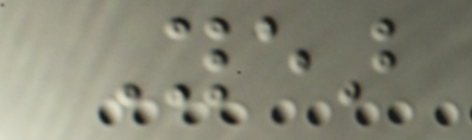Year
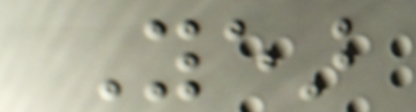Year
